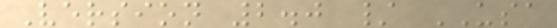Version 2.0 / USA
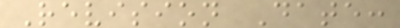Revision Date:
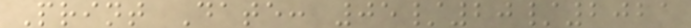Print Date: 05/20/2021
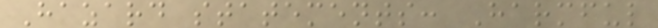Hazard statements: Harmful
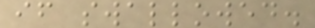if swallowed.
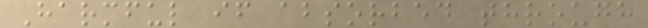Harmful if absorbed through
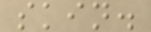skin.
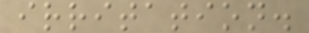irritation.
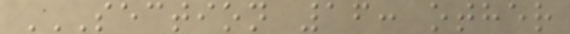SECTION 16: OTHER
